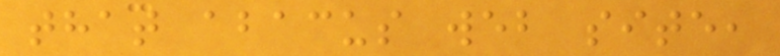that abacus web site,
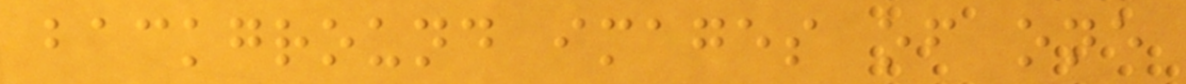background images of one
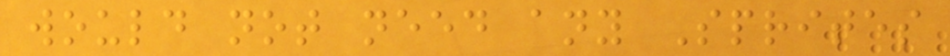would not need any Sprites
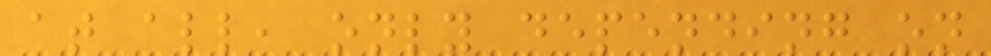at all, only depending on
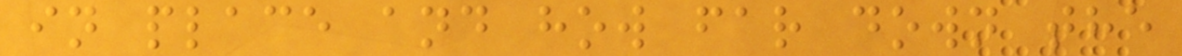in place and how far down the
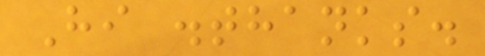Hi .thanks.
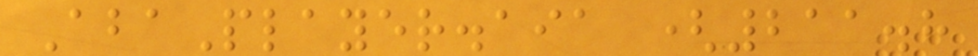AbaPlayer.aia (211.8
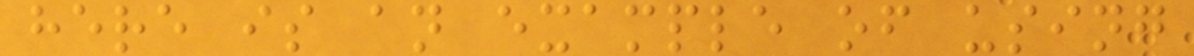here is an example of using
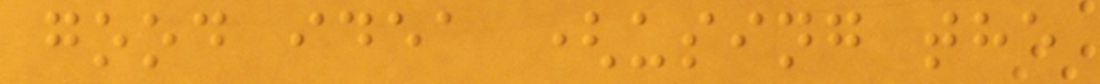good idea (using the
